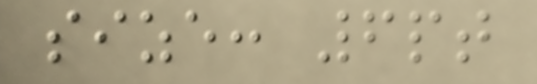size: 6pt
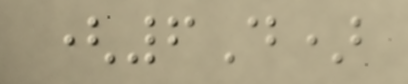(6D)
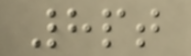8pt
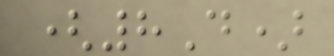(8D)
